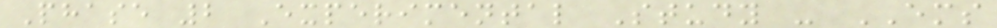Phase 2 Experimental Study - EMS
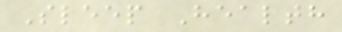Sleep Health
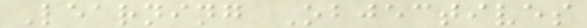Learning Objectives
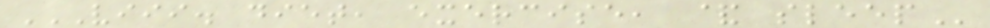VIII. DIET, EXERCISE, & SLEEP
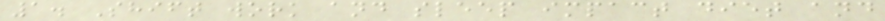1. Shift work and sleep impact diet and
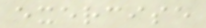exercise
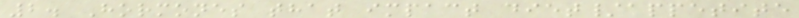2. Hormones that impact diet/appetite
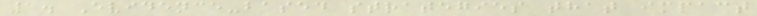1. Evidence-based strategies that impact
